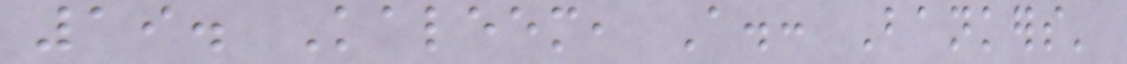19. Kaleem, A.: Bankers'
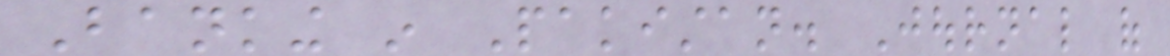Banking in Pakistan. Journal of
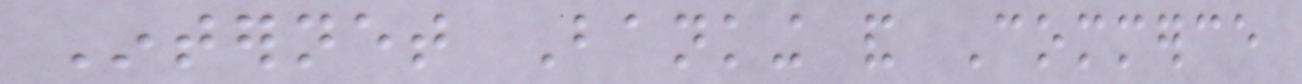Internet Banking and Commerce
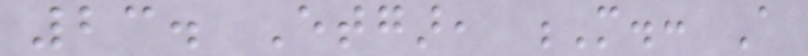23. Etgar, M.: A
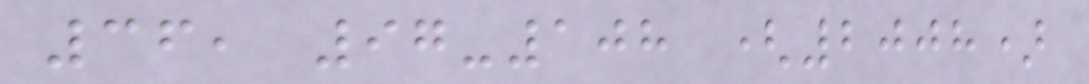36, 97-108 (2008)
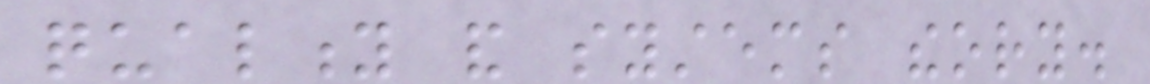quality and systems theory.
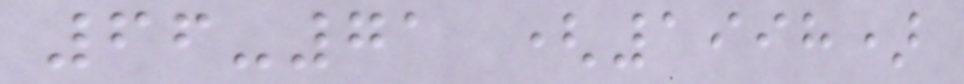66-71 (1998)
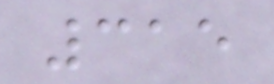315
